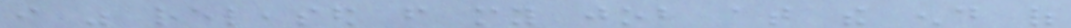i was released from my job at the end of
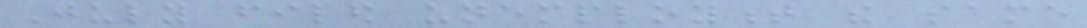July filed unemployment the same
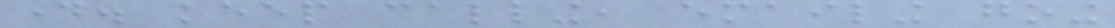day. keep calling, emailing going
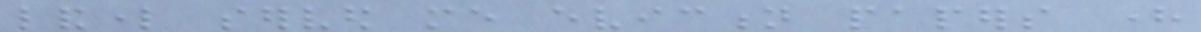landlord served me eviction papers here
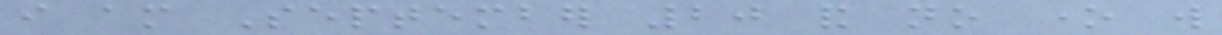i am September 20 and no one will
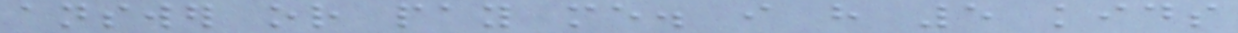answer or pay me. i have 5 kids
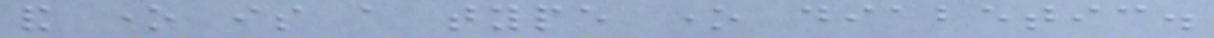and one is a type one diabetic.
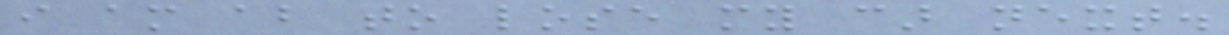i am about to lose my car next.
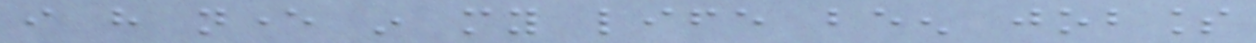i have never in my life been jobless
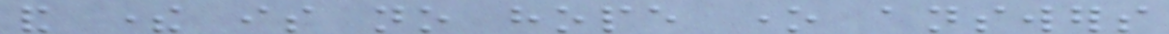and there is no hope one answers
